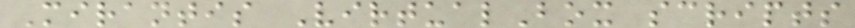Mirantis VirtualBox scripts
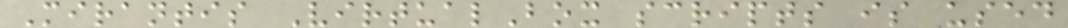Mirantis VirtualBox scripts is used
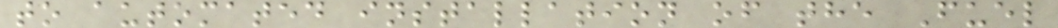to automated installation of the Fuel
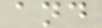and
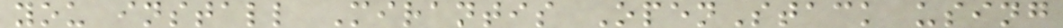you install Mirantis OpenStack using
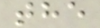the
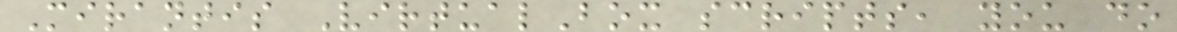Mirantis VirtualBox scripts, you do
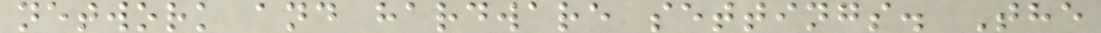network and hardware settings. The
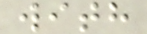with
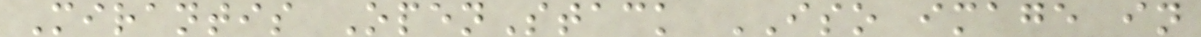Mirantis OpenStack ISO image in
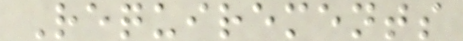Requirements
